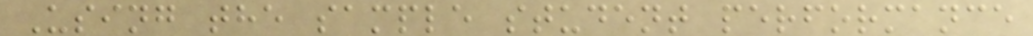Using the sample student performance
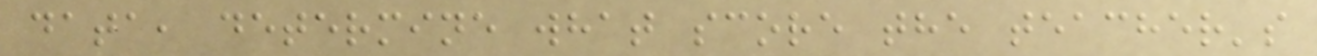data, determine what score the teacher's
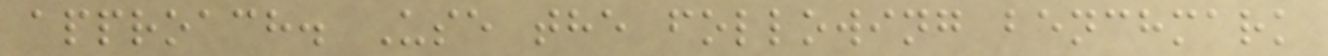approach. Use the following benchmark
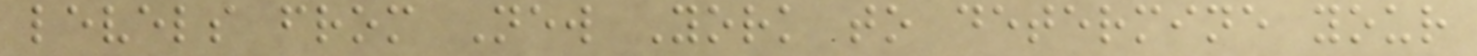levels from New York to determine your
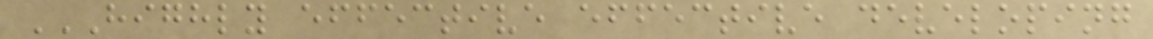HIGHLY EFFECTIVE EFFECTIVE DEVELOPING
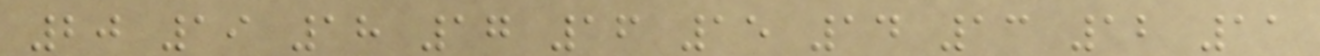20 19 18 17 16 15 14 13 12 11
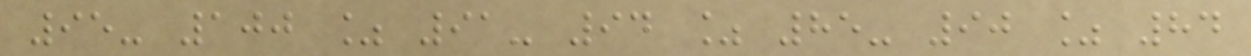95- 100 % 91- 94 % 85- 90 % 84
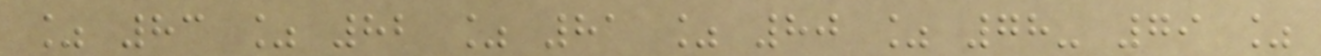% 83 % 82 % 81 % 80 % 78- 79 %
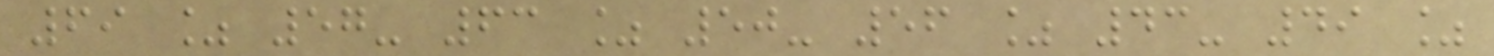69 % 57- 63 % 50- 56 % 43- 49 %
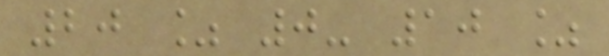20 % 0- 10 %
